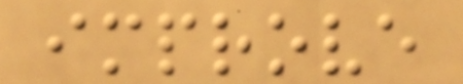improve
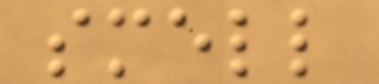smell
